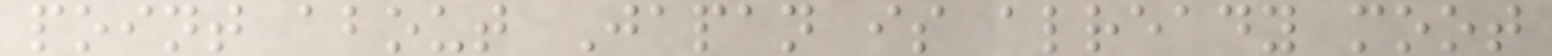point about Japan is already moot
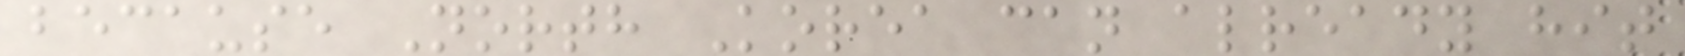because North Korea can already hit
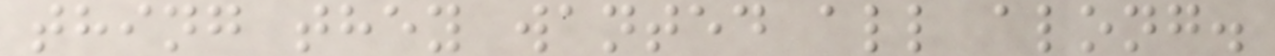thing they wanted all along.
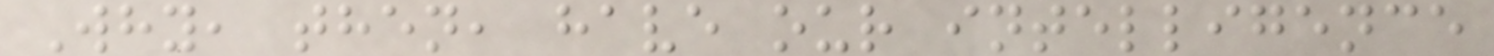Why, then, have our intelligence
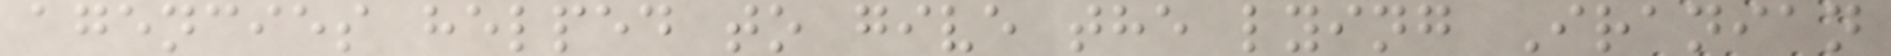agencies helped to give the lying Iranian
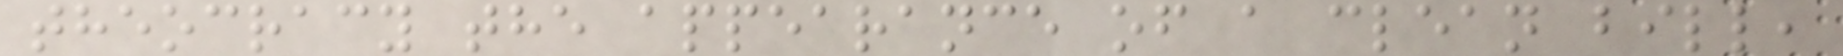theocracy the appearance of a clean bill,
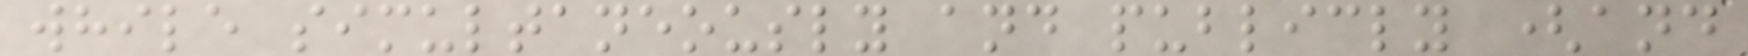while simultaneously and publicly (and
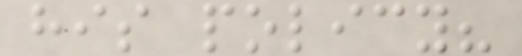his policy?
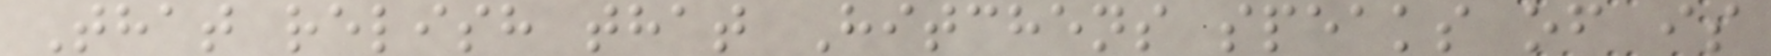That relish that Hitchens speaks of is
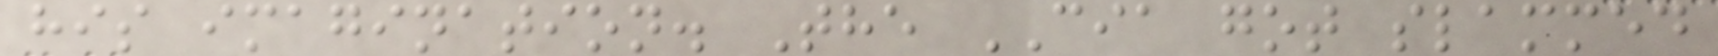his imagination. The CIA got slammed
